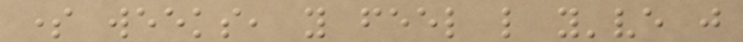some weeks, you feel like you've just
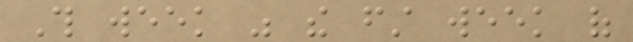This week was the first week of
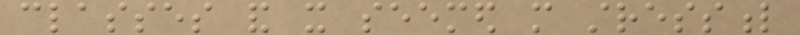classes and it seemed more stressful
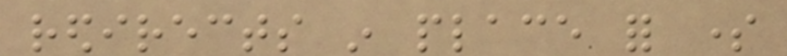redirects in place for some
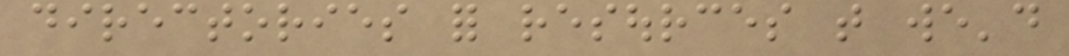directories for resources that we'd
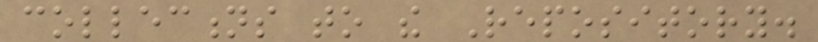collections to the Repository.
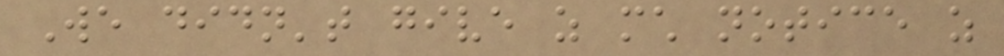We didn't give as much notice as
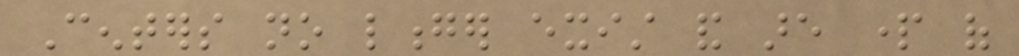Centers no longer exist and are part of
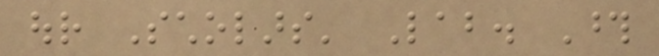our Scholars' Lab. Those
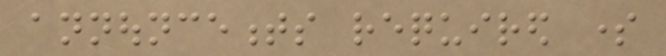announcements required some
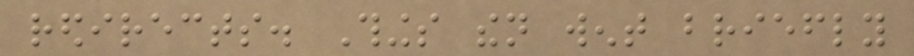redirects. Things then went briefly
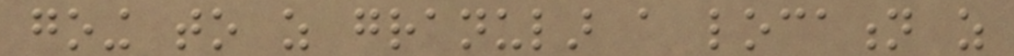going to as granular a location as
